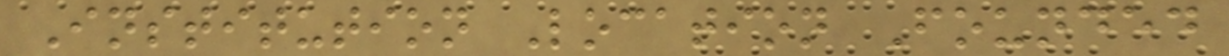Institution Location Founded
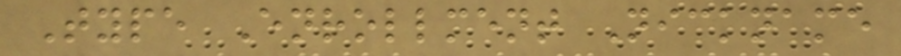Type Enrollment Nickname
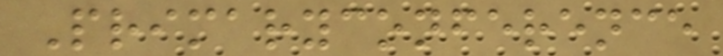Primaryconference
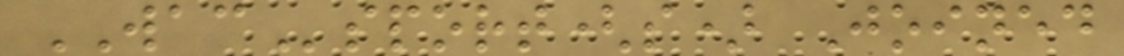WACsport(s) Joined
